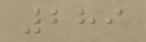289
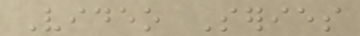Video Series
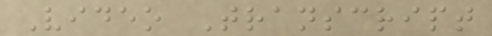Video Transcript
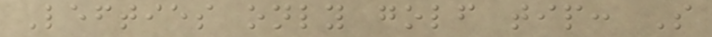Lefties only golf tip: So
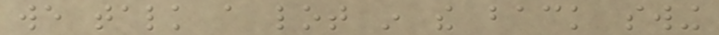we talk a lot in the back swing
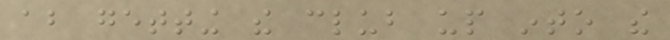about getting the club up into the
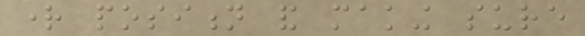right position and making sure
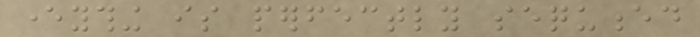everything is perfectly sequenced
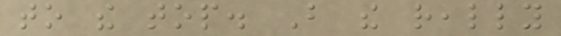to the top. But the really
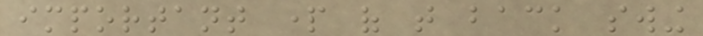important part of that back swing
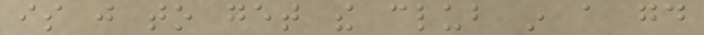is just to get the club in a good
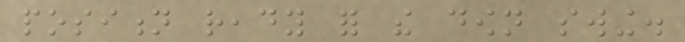position ready for the down swing.
